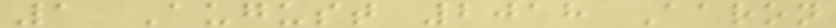1 August 2018 Aaron
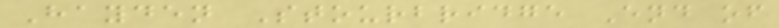Hayden Stourbridge End of
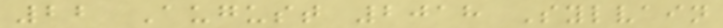22 August 2018 Sylvain
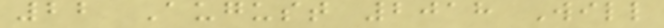22 August 2018 Will
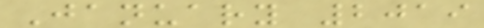January 2019
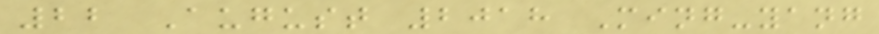22 August 2018 Ming-yang
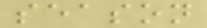season
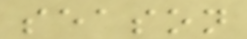season
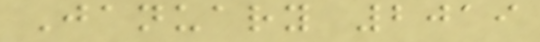January 2019
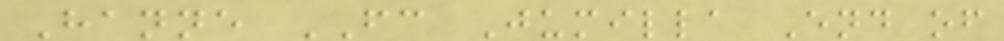Hanne FC Jumilla End of
